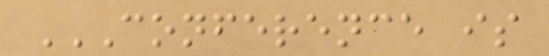CONFERENCE IS
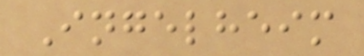Ingelheim
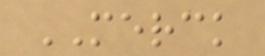MERCK
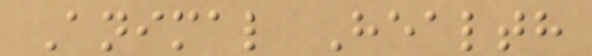Animal Health
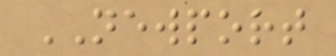NEWPORT
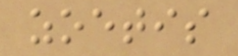zoetis
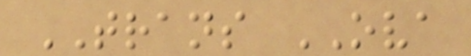TRANS OVA
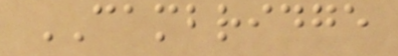CAMBRIDGE
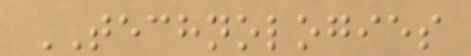TECHNOLOGIES
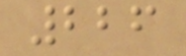226
